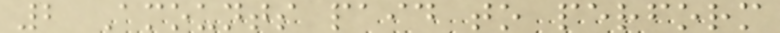2 Amounts paid to perform
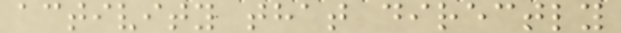activity that directly
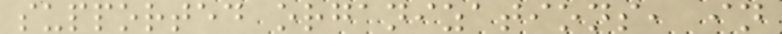supported organizations, in
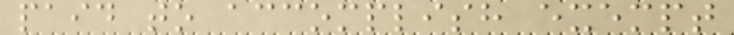paid to accomplish exempt
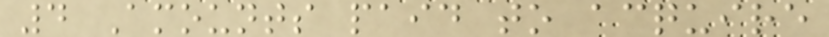4 Amounts paid to acquire
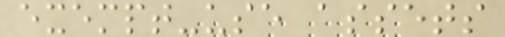exempt-use assets
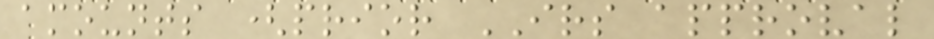amounts (prior IRS approval
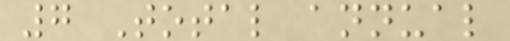7 Total annual
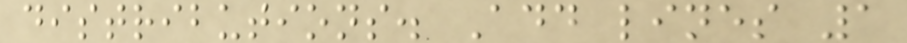distributions. Add lines 1
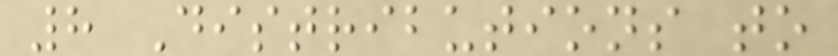8 Distributions to
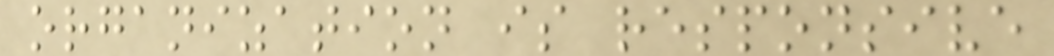organization is responsive
